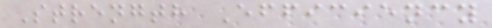Strength Efficiency
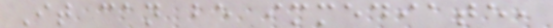It can be immediate,
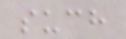such
